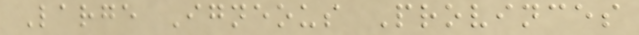Large Igneous Provinces
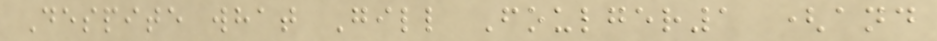Despite what Gill Foulger1 (and
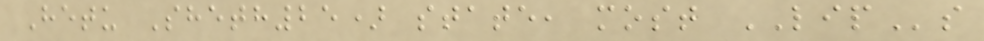Hetu Sheth25) state, most LIPs
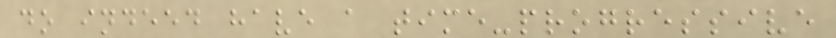do indeed have a time-progressive
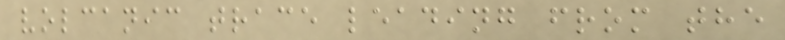volcanic trace leading from the
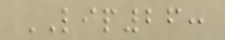LIP26:
